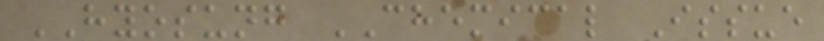HYOSUNG CHEMICAL Issue
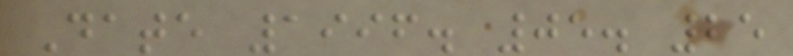Date 1996. 05. 25
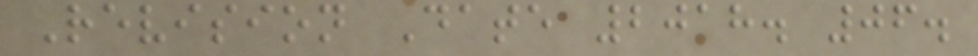Revision Date 2018. 06.
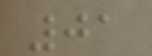01
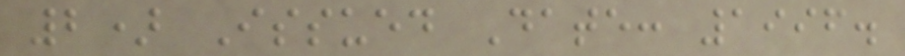2) Issued Date: 1996.
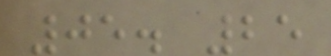05. 25
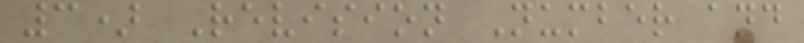3) Revision Number and
